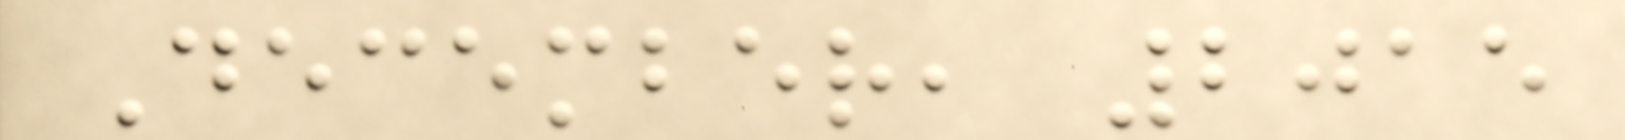December, 2015
